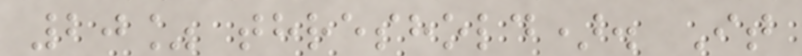20% threshold). It
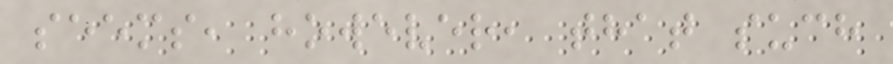seems, however, that such
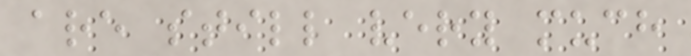are still very much
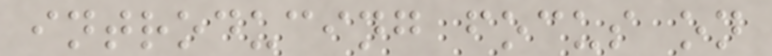introducing focus on
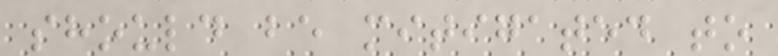should be mitigated to
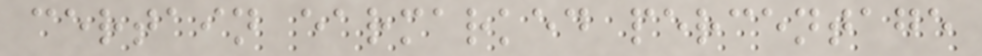certain earmarked percentage
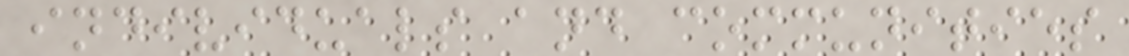individuals and communities
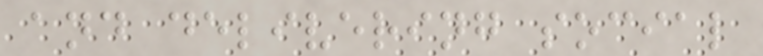and delivering social
